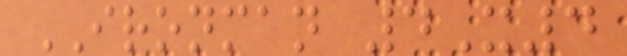IRONMAN 4X4
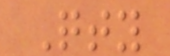Qty
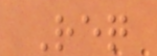Req
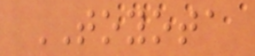TOYOTA
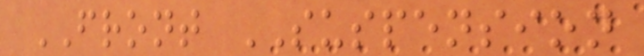FRONT SUSPENSION
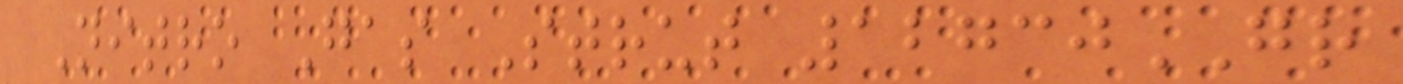Nitro Gas Strut 12730GR
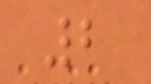2
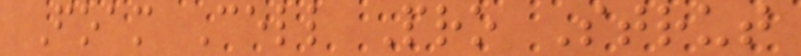Foam Cell Pro Strut
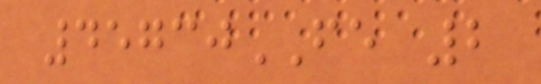45730FE 2
